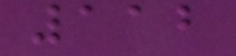112
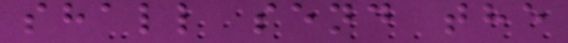shall send the
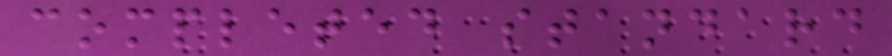completed standard
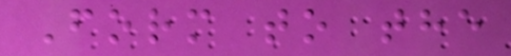Form to the
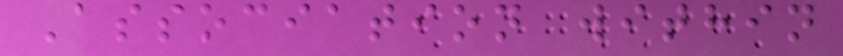Association within
